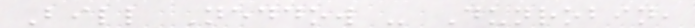Bill Neddow - Dunrobin,
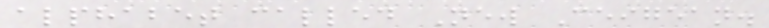alphabet called New Ceigean.
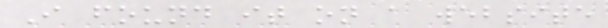I found it on a website
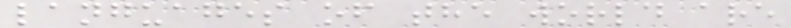languages of the world are
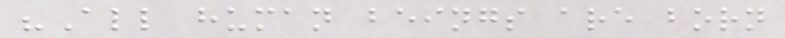"All human beings are born
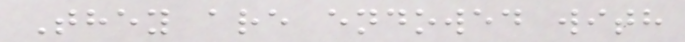They are endowed with
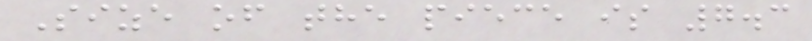Size of the piece is 7.3
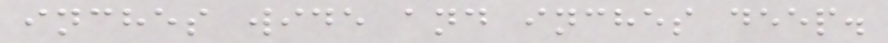inches wide and inches deep.
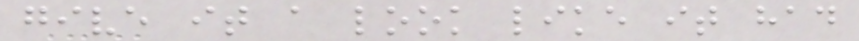give it a look like it had
